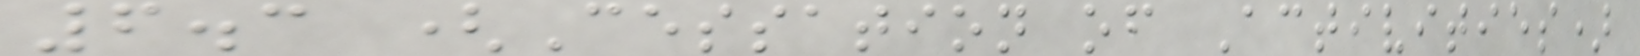6.3 (Cessation of Activities)
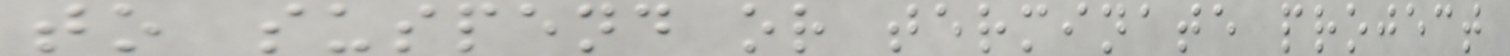to suspend or terminate project
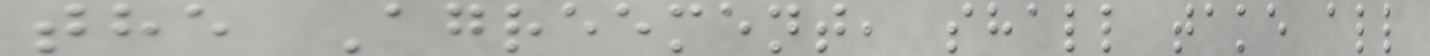the Agreement, shall take all
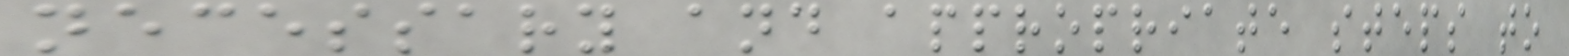necessary and appropriate steps to
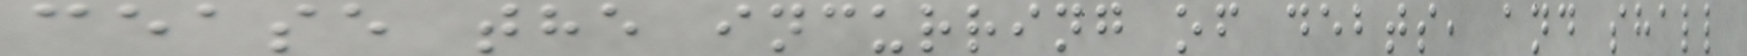cease the incurring of debts, and shall
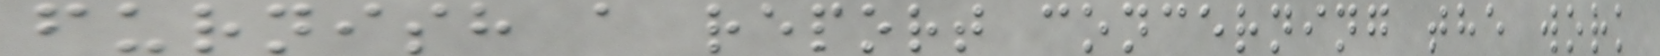furnish a report concerning the work
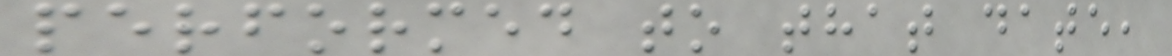performed to that date,
